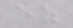ez
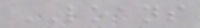LOANS
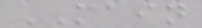MAIN
